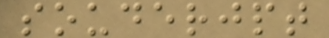souderjpt
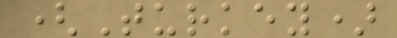(Turkey)
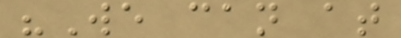"We can at
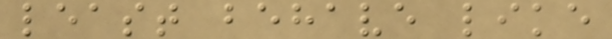least behave like
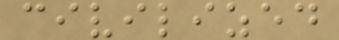civilized
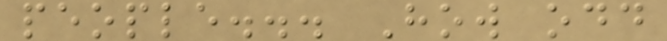people... How odd
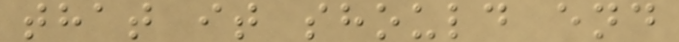that it should end
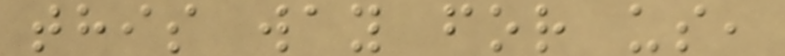this way for us,
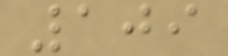109
